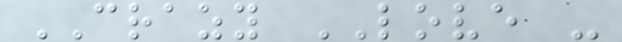CRAZY LOVE -
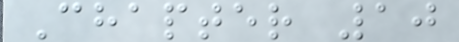Chapter 10
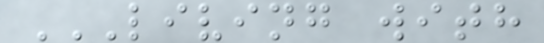LIVING WITH
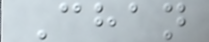Chan
